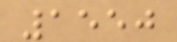1550
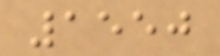1550
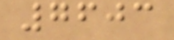7603
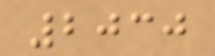2030
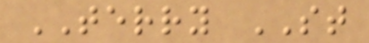TERRY ST
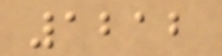1212
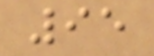95
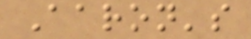Aaron's
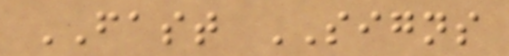FAST SIGNS
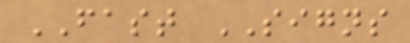FAST SIGNS
